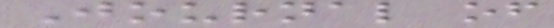Journal of
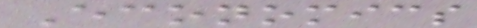Economics
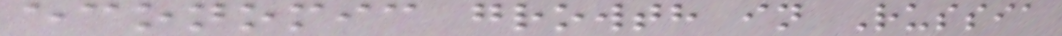economic growth in Russia
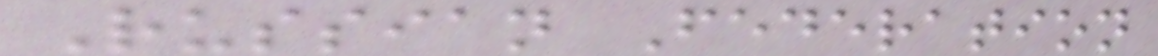Russian Federation
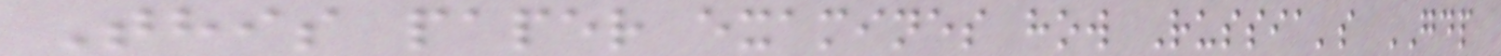This paper examines how Russia's GDP
